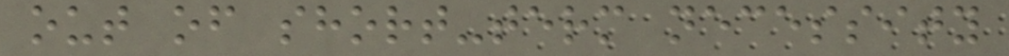out of short-term necessity
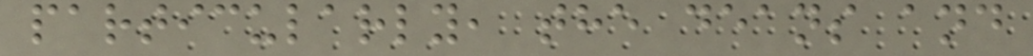particularly, the deans and
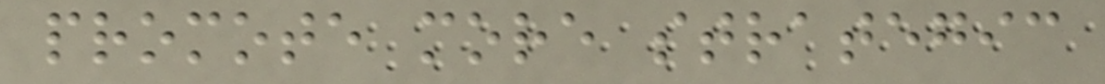promote more strategic
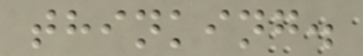thinking.
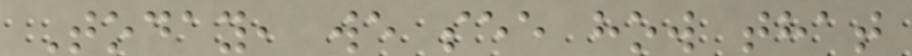Today, we see how that
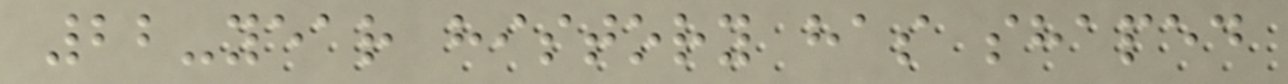22-year history has shaped
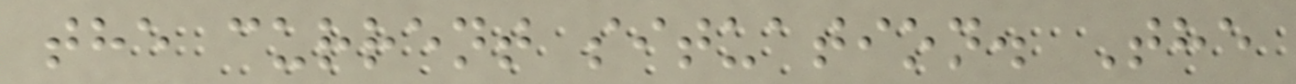the current situation. The
